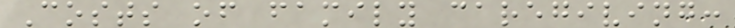Costs of family caregiving:
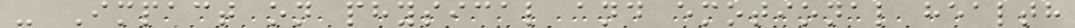- Impact on physical and emotional health
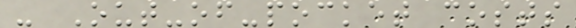- Out-of-pocket costs
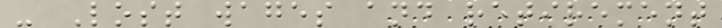- Lost wages and retirement
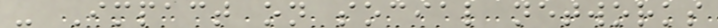- Impact on social networks
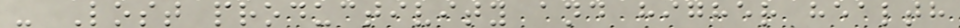- Lost productivity and higher health
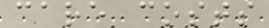care costs
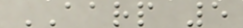AARP 5
